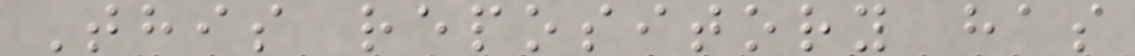This repository has
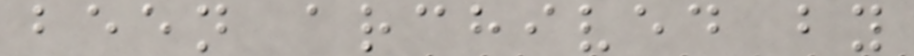been archived by
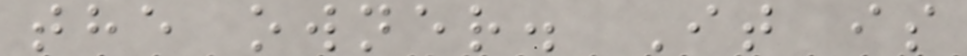the owner. It is
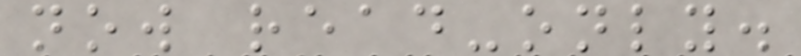now read-only.
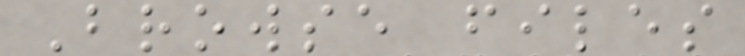Browse files
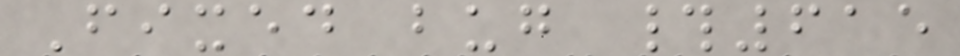Fixed bug #615
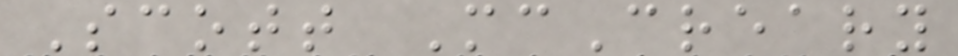Scott McCreary
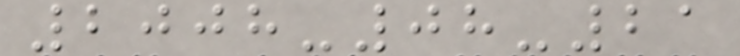2008-08-21
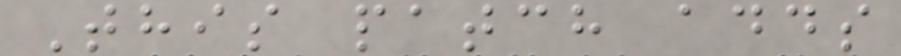This patch adds
